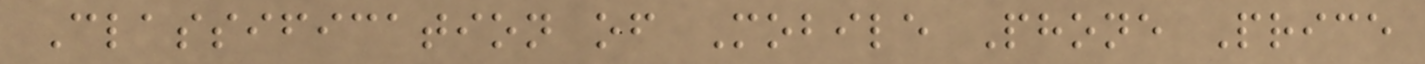Classification of Mobile Phone Price
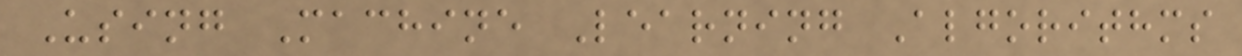Using Machine Learning Algorithms
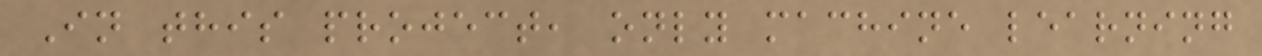In this project, only machine learning
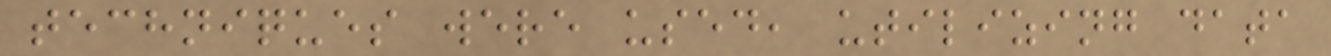techniques were used, utilizing data
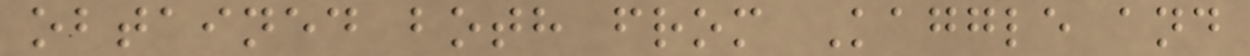obtained both from Kaggle and
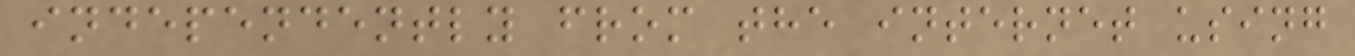independently from the internet using
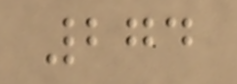274
